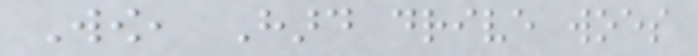Wow, Hard drive woes
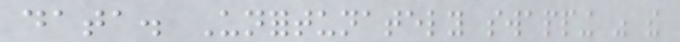data. Unfortunately swapping was the
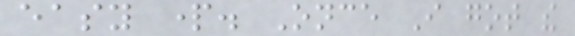easy part. Once I got the
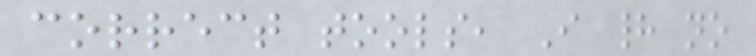correct tools, I had no
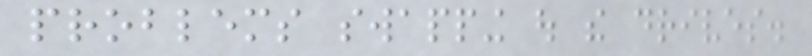problems swapping out the drives.
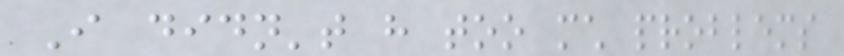I didn't have too much problems
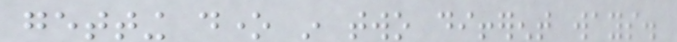getting done in two different ways.
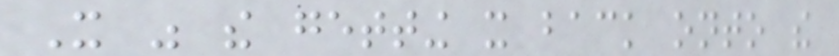It was the getting it back onto the
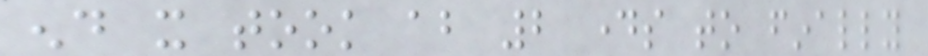end it took about 2 days to finally
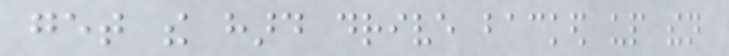get the hard drive backed up then
